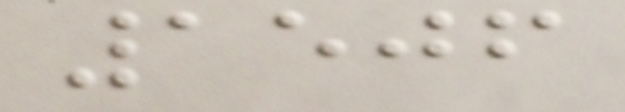1506
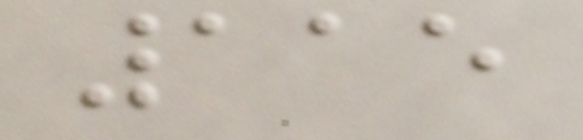115
